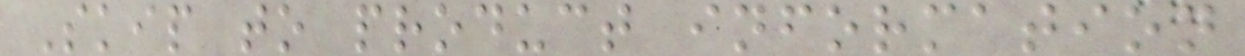Skip to product information
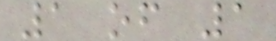1 of 1
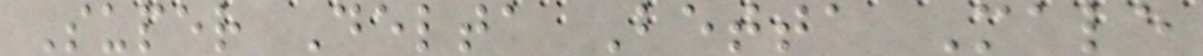Super Delta Betta Male
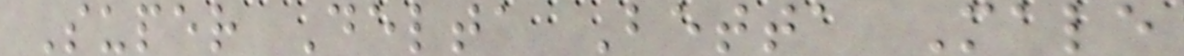Super Delta Betta Male
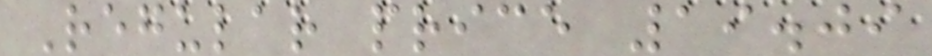Regular price 19.09
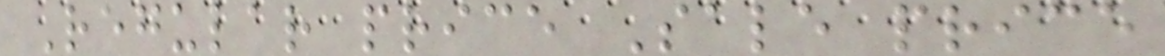Regular price Sale price
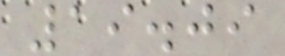19.09
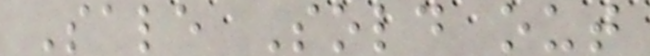Sale Sold out
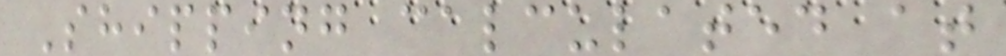Shipping calculated at
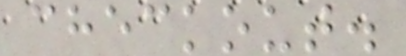checkout.
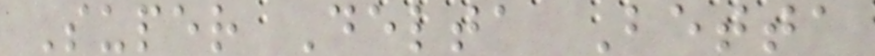Super Delta Betta
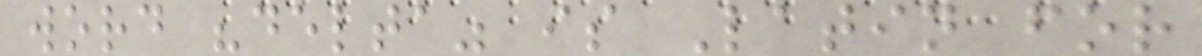word "delta" is Latin for
